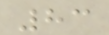83
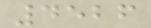4526
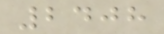2408
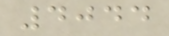4044
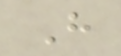H
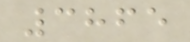3865
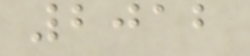2012
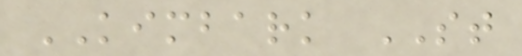KIMBARK ST
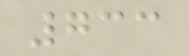733
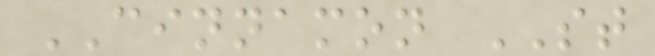CINNAMON ST
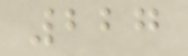227
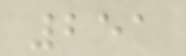251
